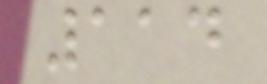114
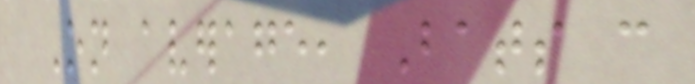On average, Bats can
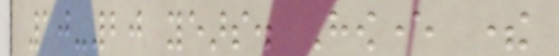10-20 years. However there
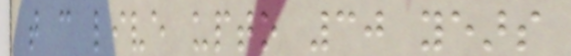that can live upto 30 years
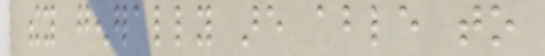they generally are able to
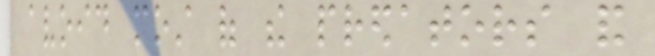avoid most of the predators and
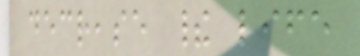decrease their life
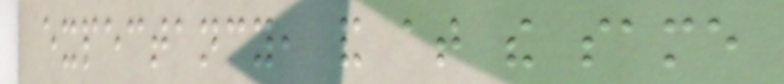expectancy, and at the same
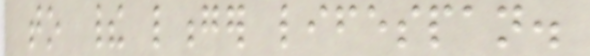to their longer lifespan.
